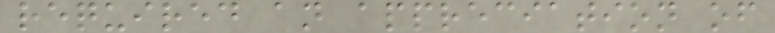required an appreciation of
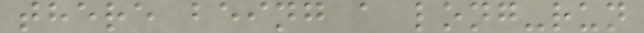there being a long-run
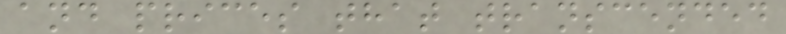and prices that transcended
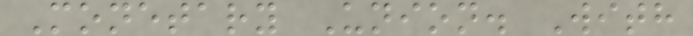Monetary Union. With
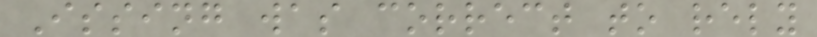Issing was correct to rely
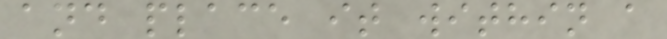and place it within a
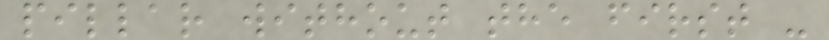pillar without the first -
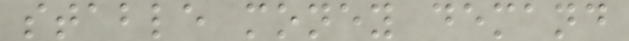stable money demand
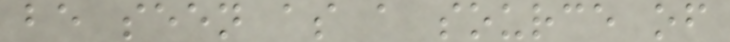be seen as a source of
